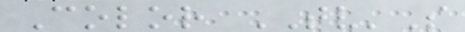Color TV'S
